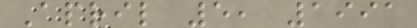April 5, 1991
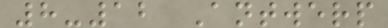8-12 Antwerp
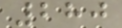280
